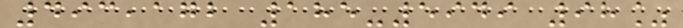493,172 185-5949 98%
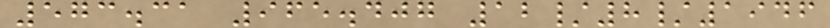573.31 965.407 12/8/1946
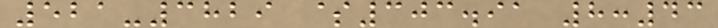521-3829 $303.91 8:43
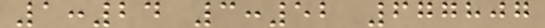1:24 3:52 677807
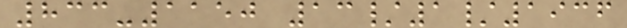833-1150 13/1/1936
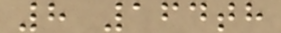8 164th
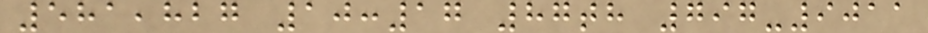581,827 10:17 87th 797-9011
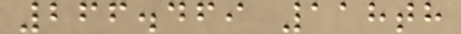266.469 118th
